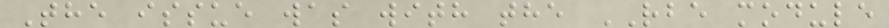The issue was with the RBE module
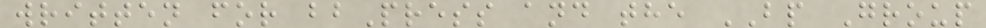written for bbPress and the BP Group
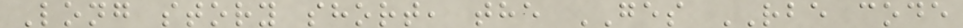Long story short, the GES RBE code
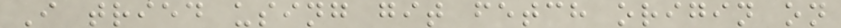I tried using git fetch origin on
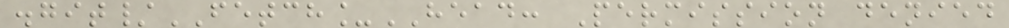.git/FETCH_HEAD: Permission denied
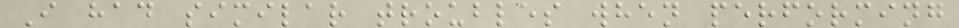I had similar troubles when performing
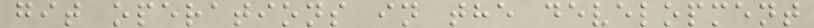git operations in the development
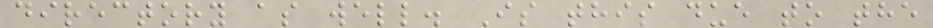directory as well. Is this due to the
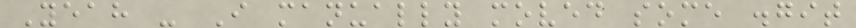Yeah - I manually moved some .git
